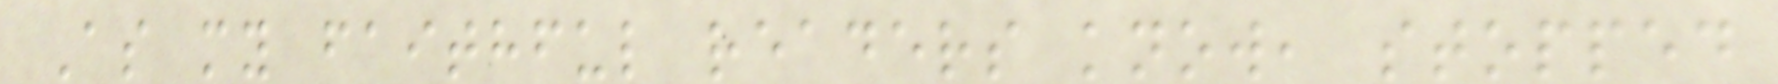As my faithful readers know, stopped
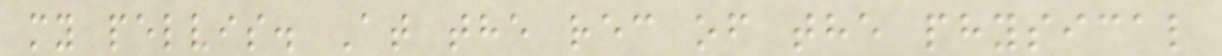my pelvis. At the rec of the physical
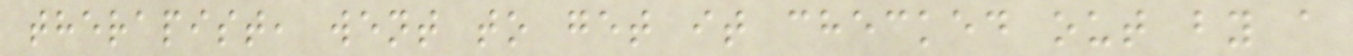therapist, went to get it checked out by a
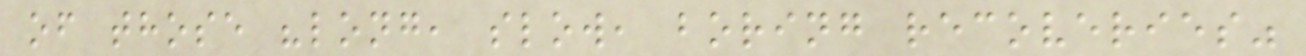of those "long, slow, boring recoveries"
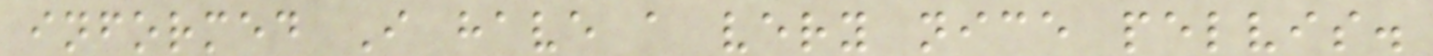informed I have a very nice pelvis.
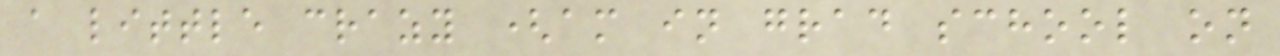a little crazy (am in grad school on
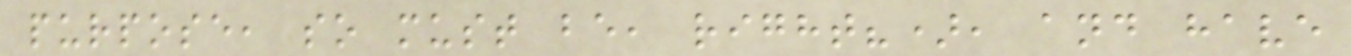purpose, so must be, right?), and have
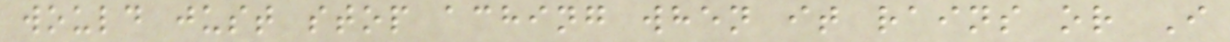would just stop aching when it rains or I
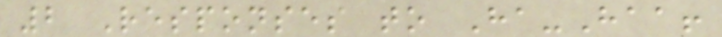2 Responses to Ha-Haa!
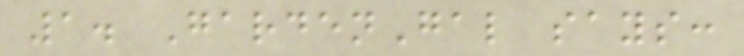1. GardenGal says:
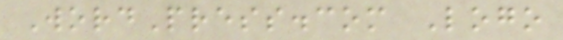WordPress.com Logo
